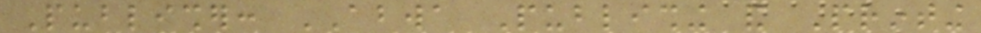Publisher: ABWA Publishing and Printing
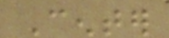Center
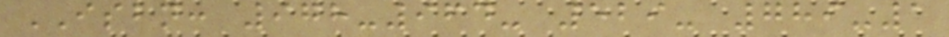ISBN: 978-964- 529- 789-1
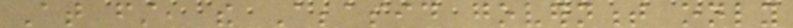At first, the Abbasid government only
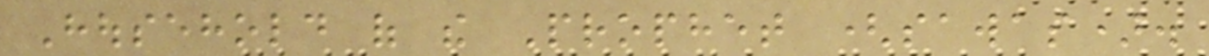Household of the Prophet (sawas).
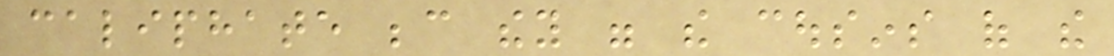caliphate because they were the cousins of the
